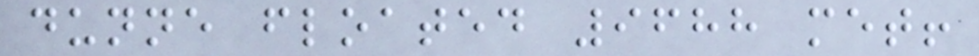dunne floated 9688 met!
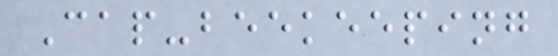Cap-beekeeping
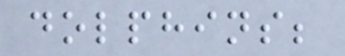dolphins;
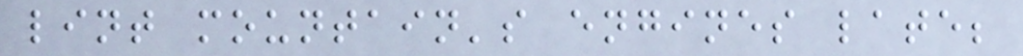lint mountain's engines late;
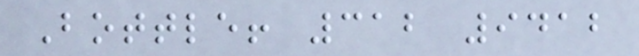Bottle! 312 9412
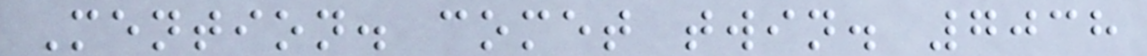Mention. comet twin. 7038
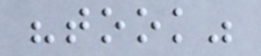"took"
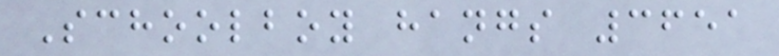Schoolboy hangs 3651
